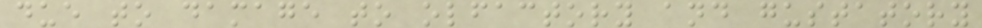due to damage to olfactory and gustatory
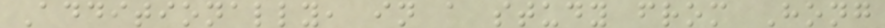Additionally, in a study from Hong
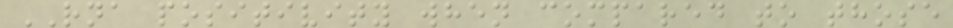RNA positivity when compared to those
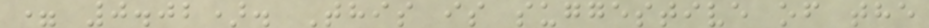= 0.02). This is suggestive of the
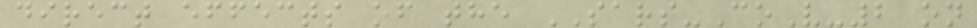direct effects of the SARS-CoV-2 on
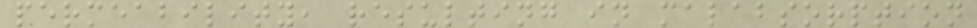permeability, resulting in malabsorption
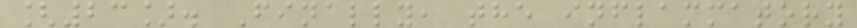[23]. Finally, the inflammatory
